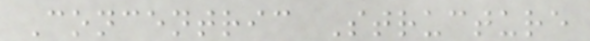Concentric Structure
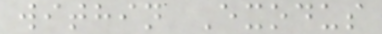within Exodus
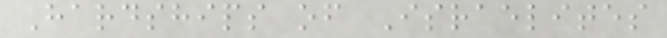Hardships of Israelites
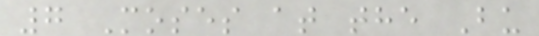7 Moses at the Bu
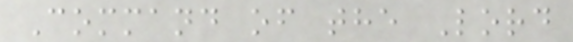Command of the Lord
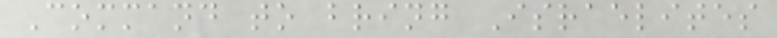Command to bring Israelites
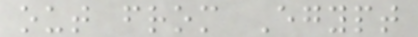out from Egypt
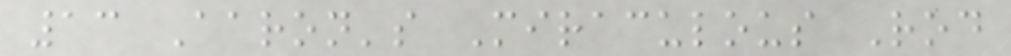13 Aaron's Miraculous Rod
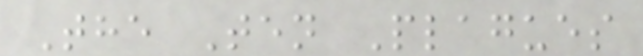The Ten Plagues
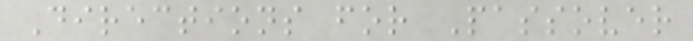Directions for Passover
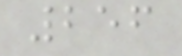256
